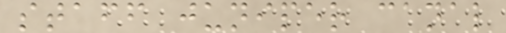staff juniper canal
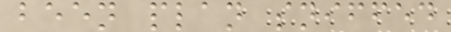been plan sniffed
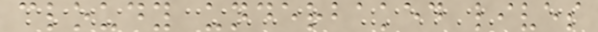cloudy underbaked lives
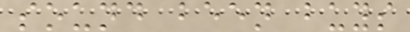sound been buys
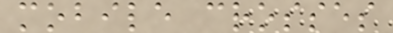mobile crosses
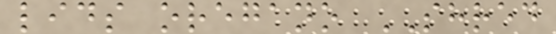lids oregano SHRED
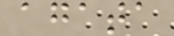agata
